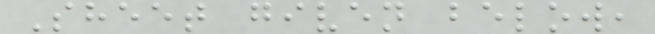Sheet given below,
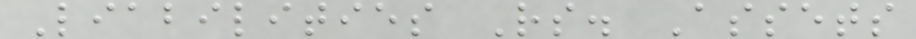Liabilities Rs. Assets
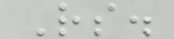Rs.
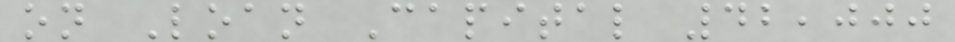on Loan Capital 42,000
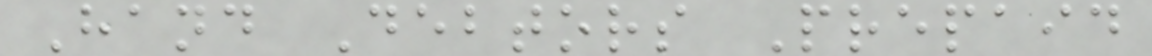Hand Debtors Prepaid
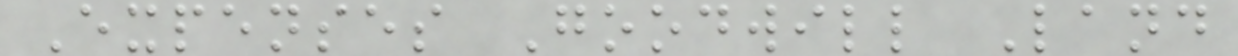Expenses Goodwill Land
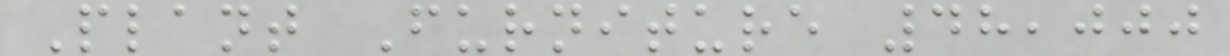Plant Furniture 48,000
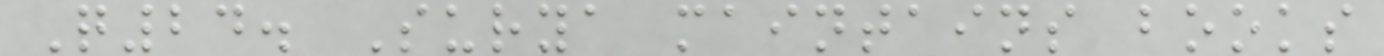Q24. Surya maintains books
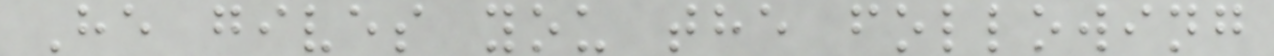He gives you the following
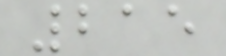215
